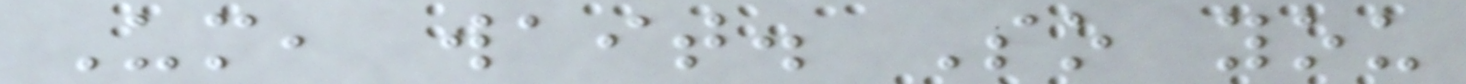Um, wait. So you
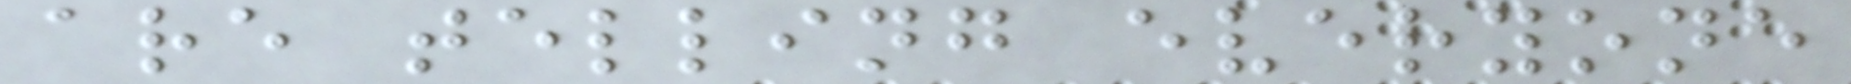are telling everyone
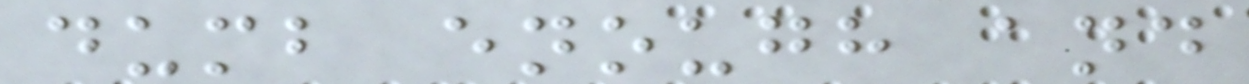dumb enough and
